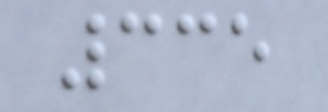335
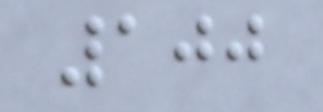100
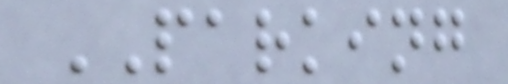PARKING
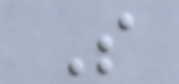S
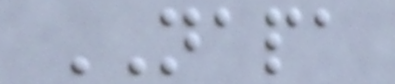NAPA
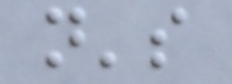n's
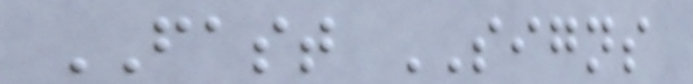FAST SIGNS
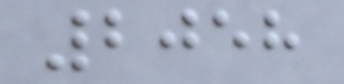2058
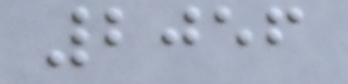2056
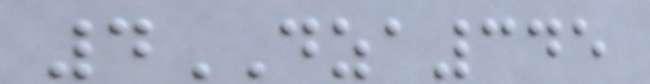4DZA345
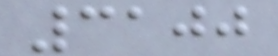3100
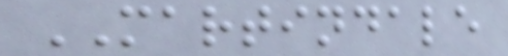MARTINDALE
